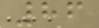86
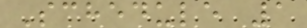Schedule 1
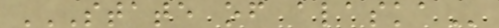STATE OF ALASKA
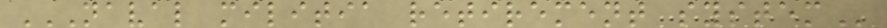NAVAL MILITIA RETIREMENT SYSTEM
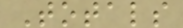Totals
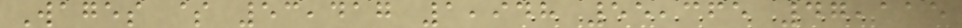Wages $ 53,417 1,948 55,365 47,115
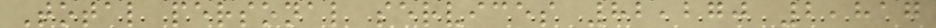Total personal services 82,270 2,817
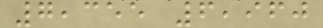7,355 6,960
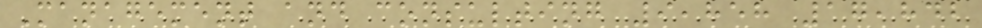Management and consulting 9,858 17,842
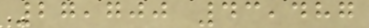27,700 43,487
